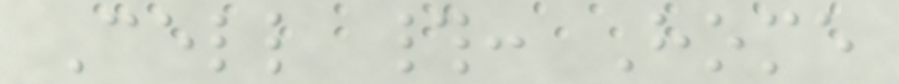Cell #: Home
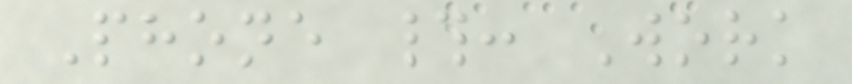Phone #: Work
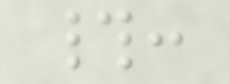#:
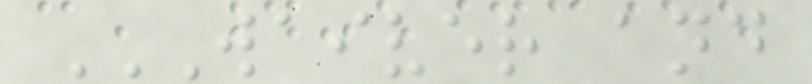WAIVER AND
